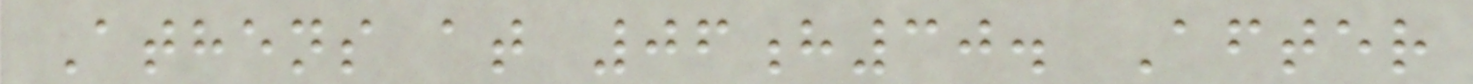Athens at 06h30. After
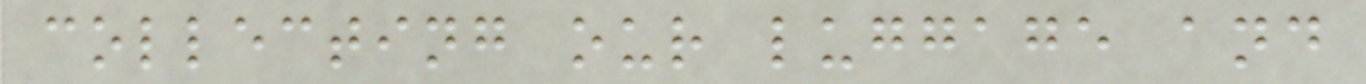collecting our luggage and
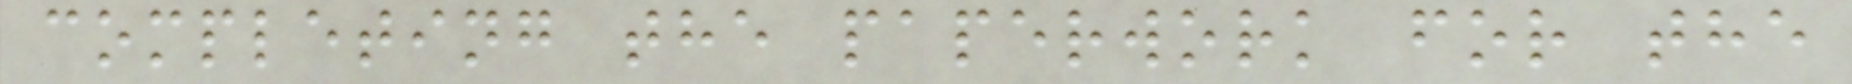completing the paperwork for the
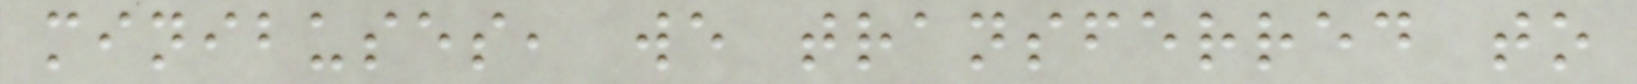minibuses, we transferred to
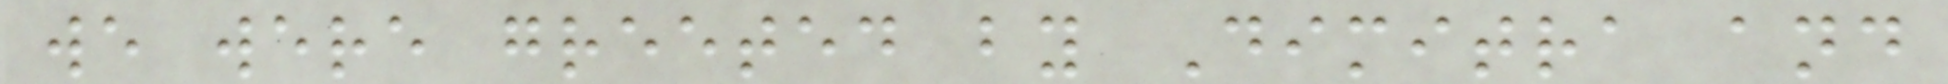we were greeted by Dimitra and
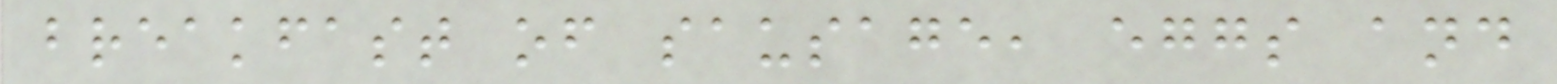breakfast of sausage, eggs and
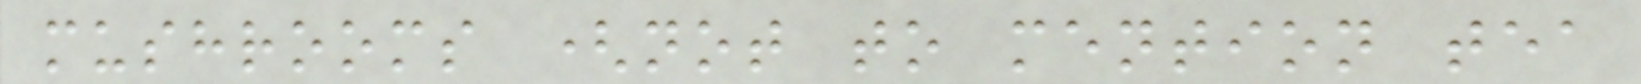mushrooms (not to mention tea
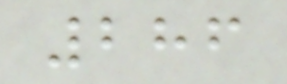286
